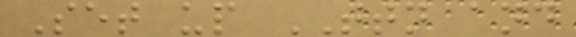Set up TTN and
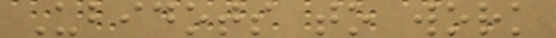Ubidots to work
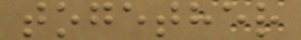together
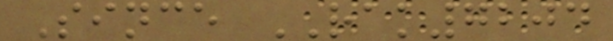Since RAK7204
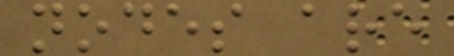nodes are
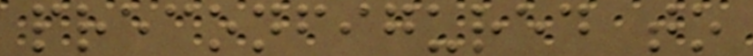preconfigured to
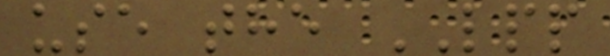use the LPP
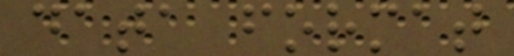data format
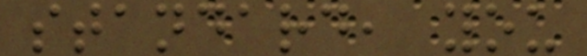standard, you
